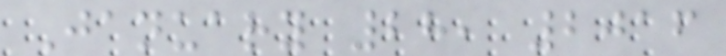January 28, 2016
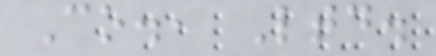Co., Ltd.
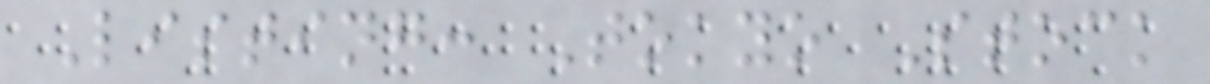Listing: Tokyo Stock
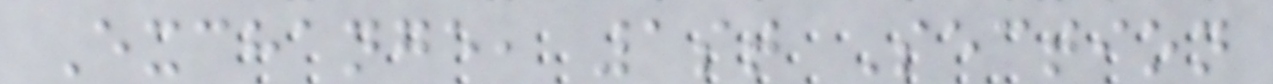Exchange, 1st Section
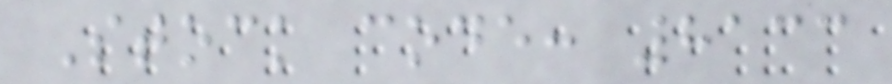Stock code: 8133
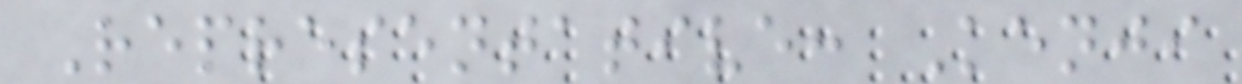Representative: Kenji
